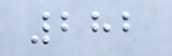282
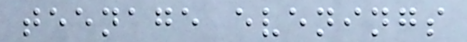teenage evenings
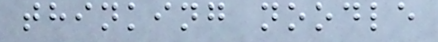thinking noodle
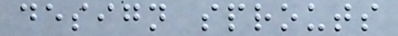design sprouts
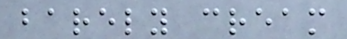barely cream
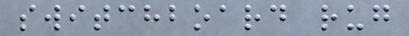switchboard rug
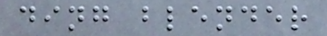ding blender
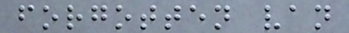forgotten van
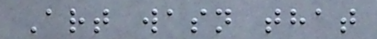Art wasn that
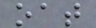oat
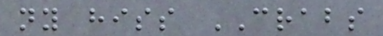ny hiss CRABS
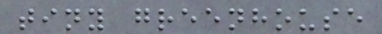tiny greenhouse
